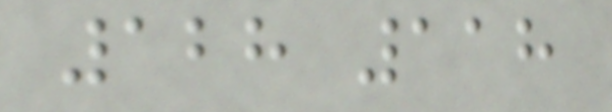128 118
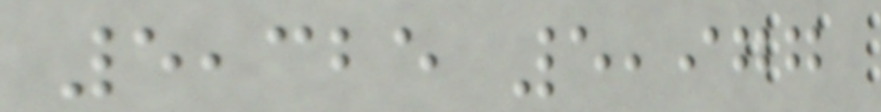5,325 5,977
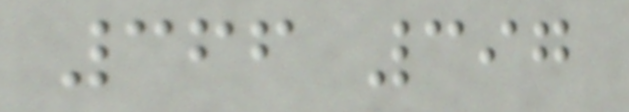366 397
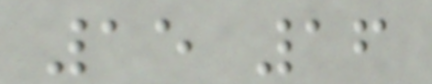15 16
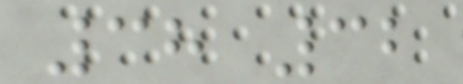38 32
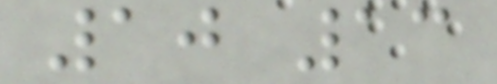10 13
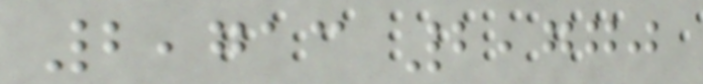2,713 2,770
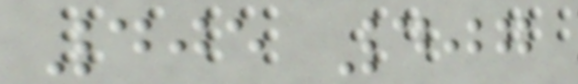405 407
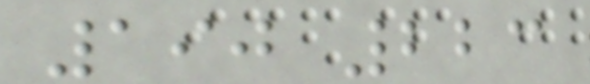190 223
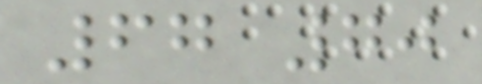67 70
